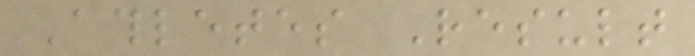Athletes Result
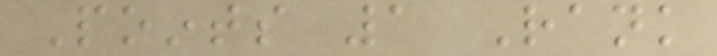Points 1 Rank
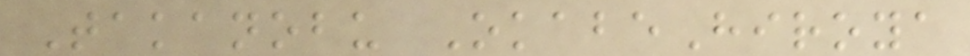Takanobu OkabeHiroya
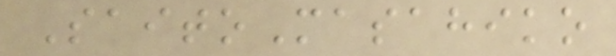SaitoMasahiko
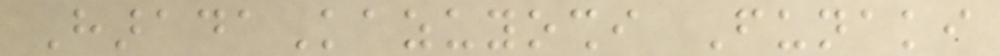HaradaKazuyoshi Funaki
